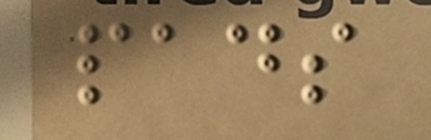pads
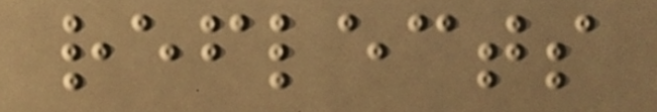reflects
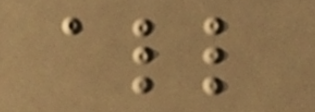all
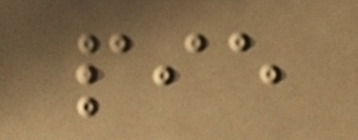pie
